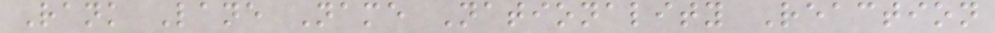Rank Lane Name Nationality Reaction
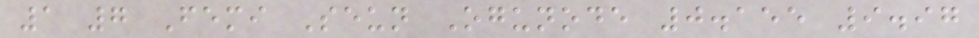1 7 Femi Seun Ogunode 0.155 9.97
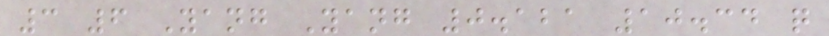3 6 Yang Yang 0.121 10.34 q
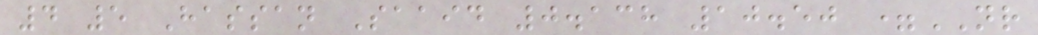4 5 Hassan Saaid 0.138 10.50 =NR
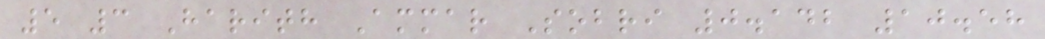5 3 Harith Ammar Sobri 0.142 10.58
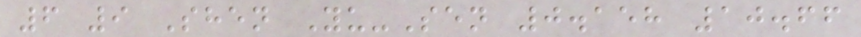6 9 Shen Yu-Sen 0.158 10.66
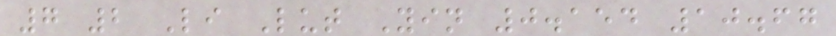7 2 Li Lut Yin 0.154 10.67
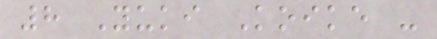8 Yuki Koike -
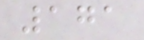171
